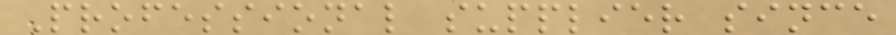Professional supplier since
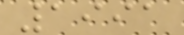1991
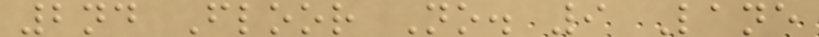2nd Floor No. 9 Lane
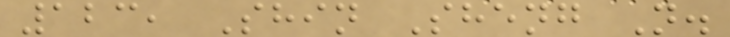123, Shin Sheng N.
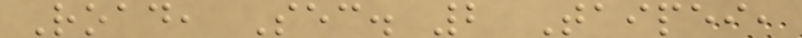Road, Sec. 2 Taipei,
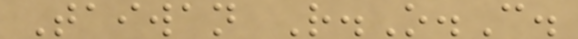Taiwan R.O.C.
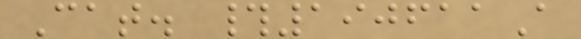Cat. #190611A
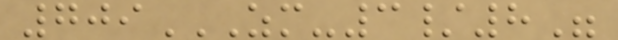709ZM-3/8"
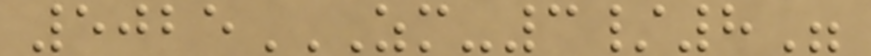5025ZM-3/8"
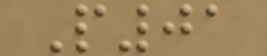P01
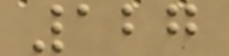127
